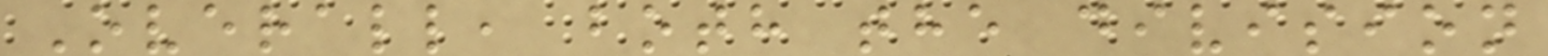Overall, both the division
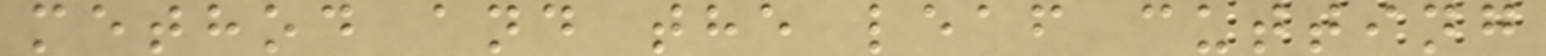method and the leaf cutting
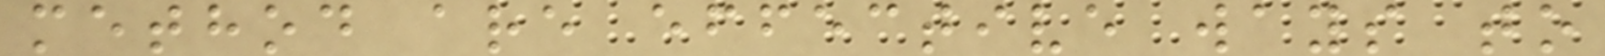method are effective ways to
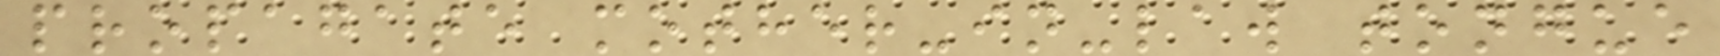propagate mother-in-law tongue
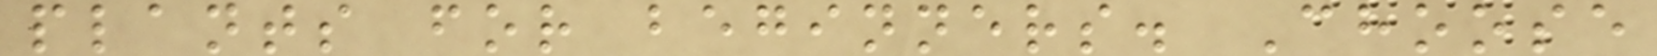plants for beginners. Choose
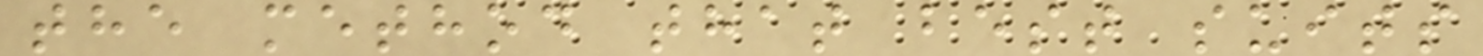the method that best suits
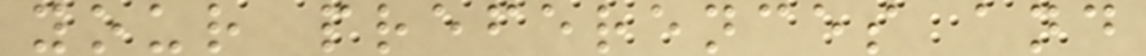your preferences and
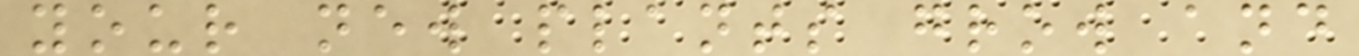your new plants grow and
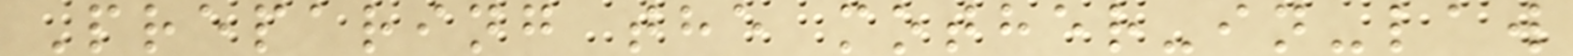Preparing the mother-in-law
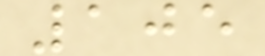105
